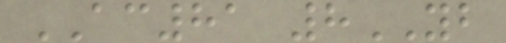AC81 8YB
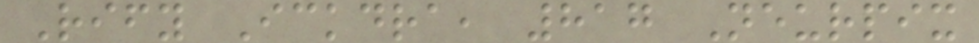Rify Ickdra, 817 Neurpix
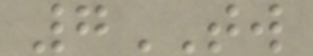7TW
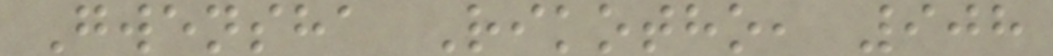Gwensha Rikotho, 908
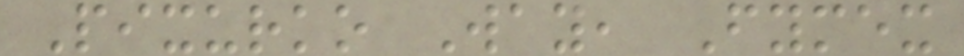Pixurko Way, Fymex
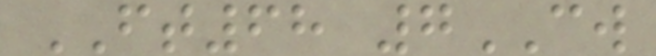FT68 7CW
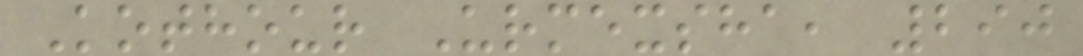Kothour Urmexsha, 290
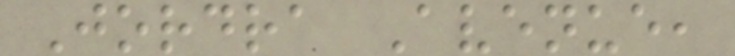Jordra Avenue,
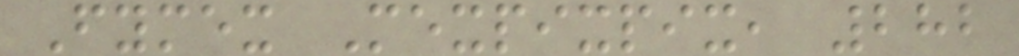Fymex Mexpixpix, 282
